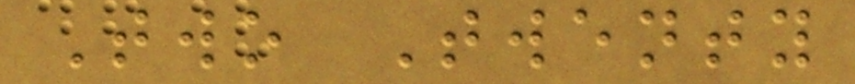Two Twenty
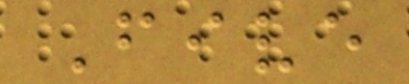Five
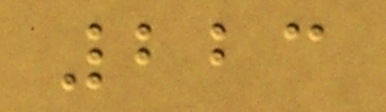223
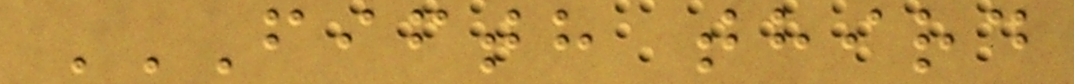FIFTH THIRD
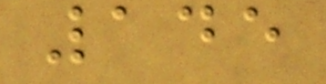145
